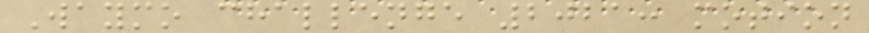Waymo challenge 2021: motion
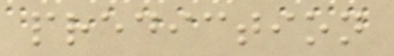prediction
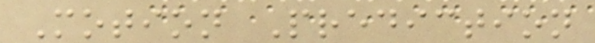Motion Prediction
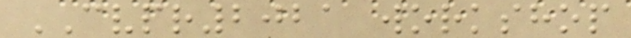CVPR2021 workshop
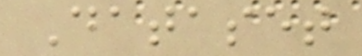Dataset
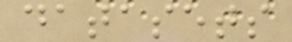datasets
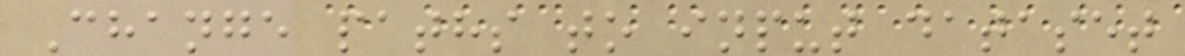Change paths to input dataset
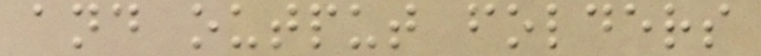and output folders
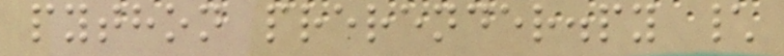python prerender.py \
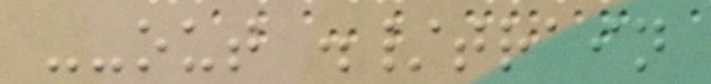--out ./train
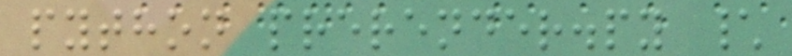python prerender.py \
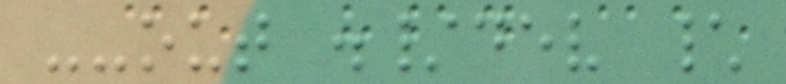--out ./dev \
